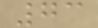73
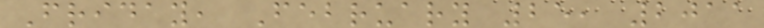Friday, February 25, 2011
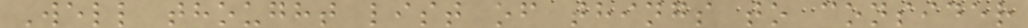Well thought list of things to consider
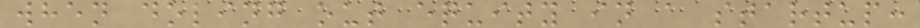when doling out equity in a startup:
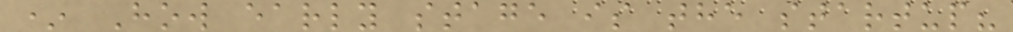* How early stage is the startup?
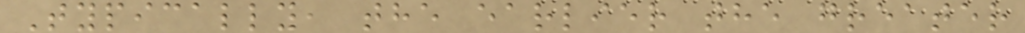Typically, the earlier the greater
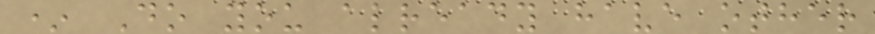* Do you already have other
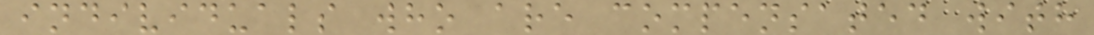individuals who are compensated with
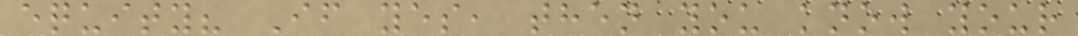equity? If yes, then you know your
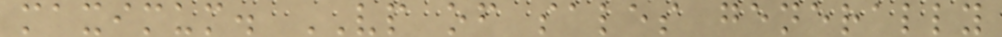maximum. VP of sales generally
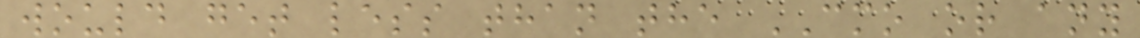would get less than the CMO or any
